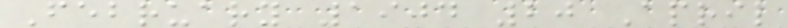February 1904 20 April
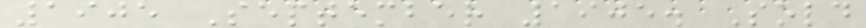1905 September 1905. Sold
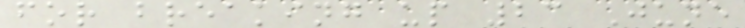for breaking up 23 June
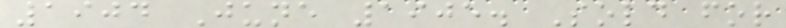1904 June 1905. Sold for
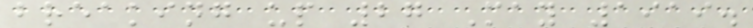breaking up 27 May 1919.
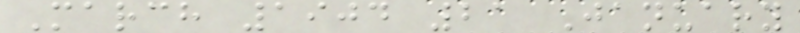March 1904 21 January
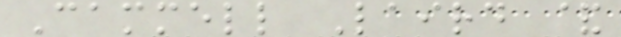Cammell Laird &
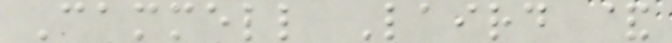Cammell Laird &
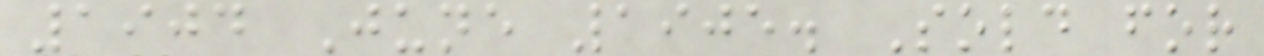1904 June 1905. Sold for
